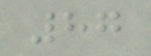87
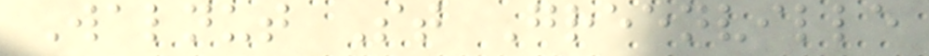Walnut St Greenville
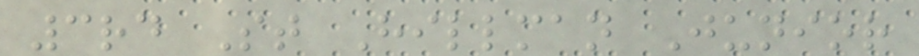3rd St Hillman Junior
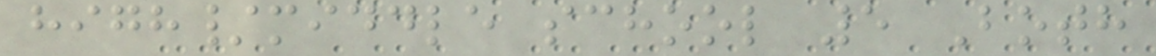high/middle school 5 Both
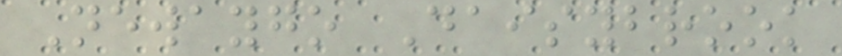Newaygo Daisybrook
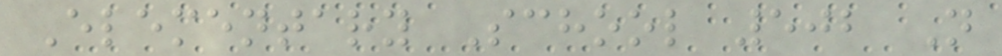Elementary School 502 N
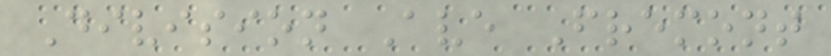Division Ave Fremont
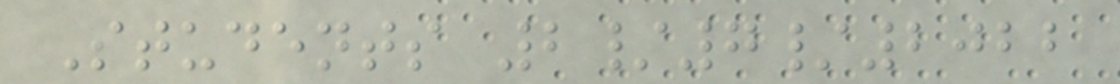Students 2/7/2022
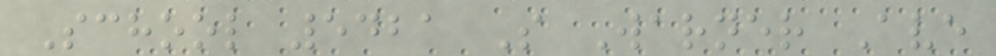School 5421 S Warner Ave
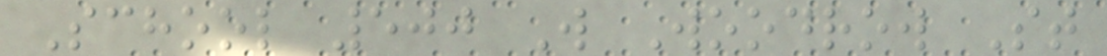School 500 W Woodrow St
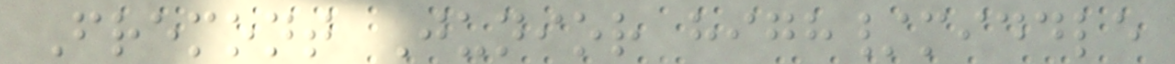Fremont Junior high/middle
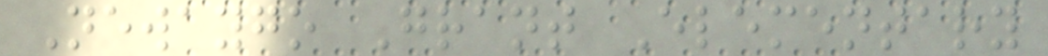Newaygo Grant Elementary
